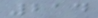214
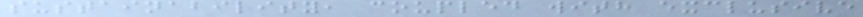sustainability, coupled with exclusive
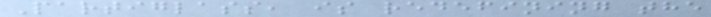Partiglass, is redefining the
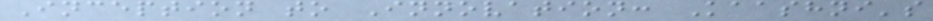Inception to Innovation: Kaashni's
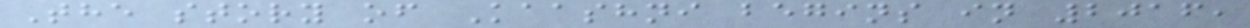The story of Kaashni begins in 2016,
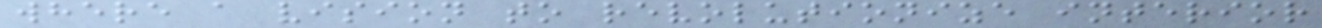where a vision to revolutionize interior
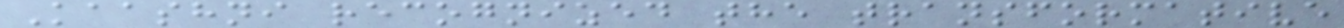Kaashni recognized the transformative
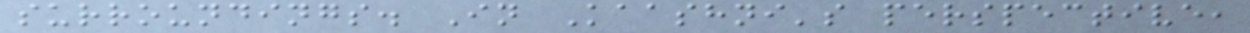surroundings. In Kaashni's perspective,
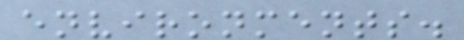environments.
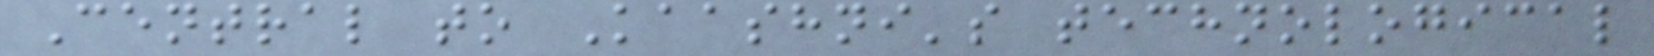Central to Kaashni's technological
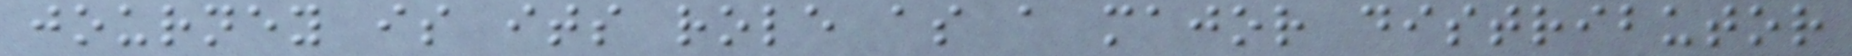journey is its role as a major distributor
